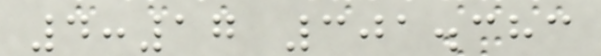4:17 301.383
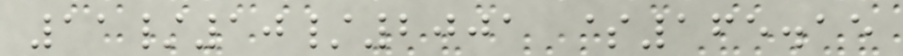11/10/2001 $165.15
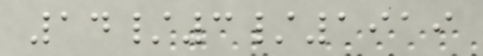14/3/1919
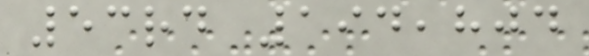53rd 194,804
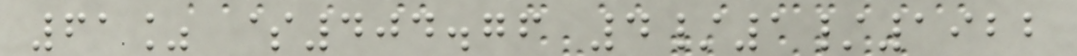61% $404.76 4/1/1922
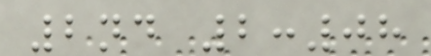2nd 2:08
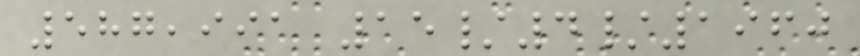587,991 15/4/1960
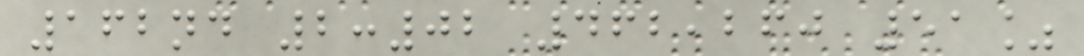162nd 2:02 462,260 51%
